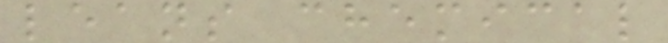leans chemical
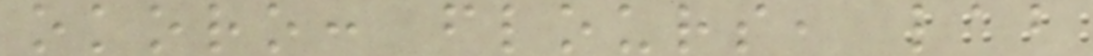okoro: flours, lab
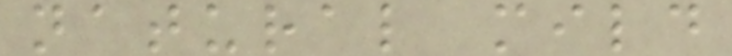natural mild
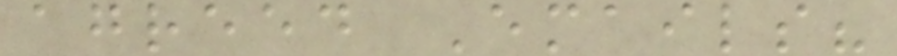agreed Emails?
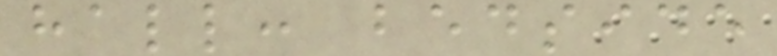hall: bedside
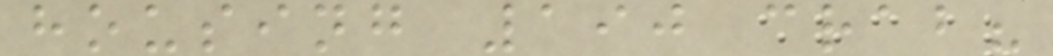housing 190 crab?
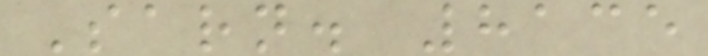Sarn. 8135
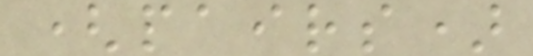(pairs)
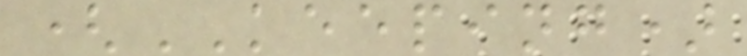(KEEPING)
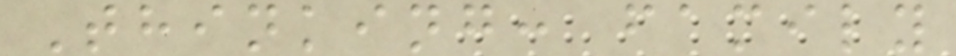Thinking: family
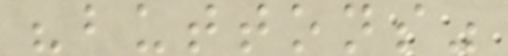"buttons"
